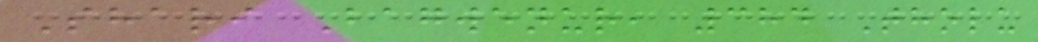Shari Bagwenur, 384 Tholu
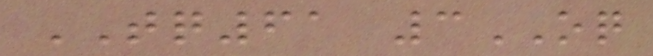TQ61 3OQ
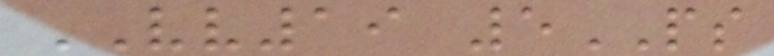VV19 5PS
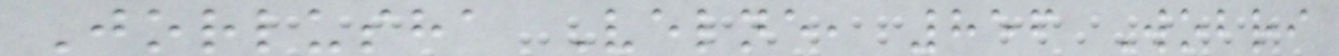Jorlusha Velne, 856 Wobri
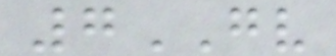7GV
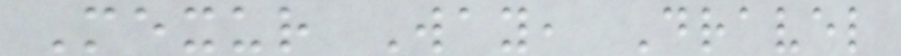Mexur Way, Dravel
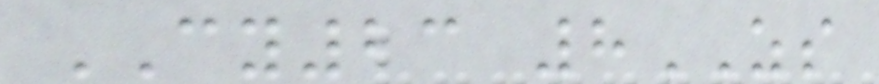CY23 8ZS
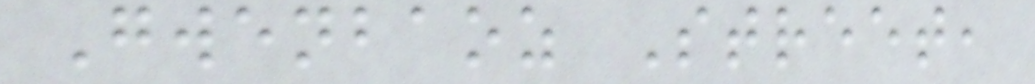Gwenbaoz Street,
